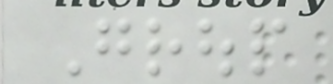Group
